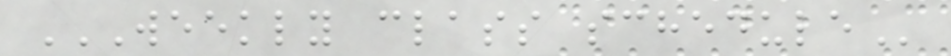WEEKLY CLASS SCHEDULE
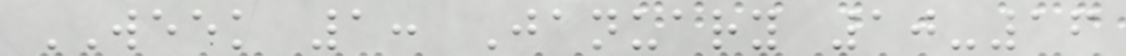WEEK 1: January 10-16
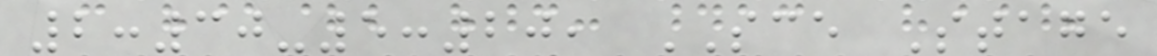2:30-5:20, SCE Stage
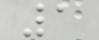1
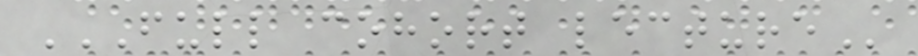FULL COHORT LECTURE
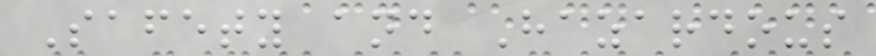Safety and Hazardous
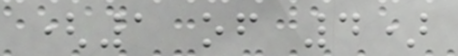(1 of 4)
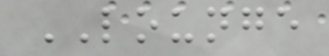LOUNGE
